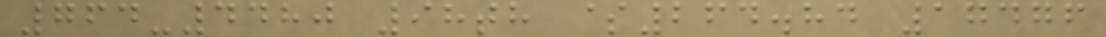764-4480 98th $264.84 17476
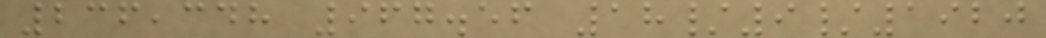236,348 967.56 18/9/1920
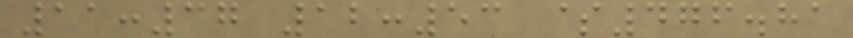11:37 12:53 $476.81
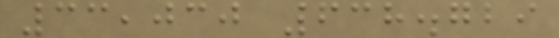33,030 638.729
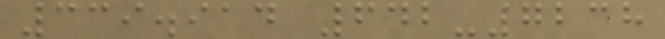339.914 642-7238
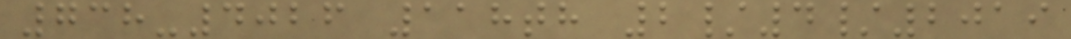738-4026 118th 2/4/2019
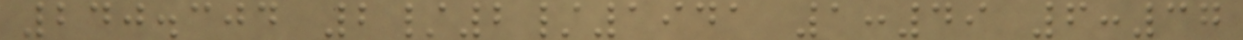240.304 2/2/1941 1:49 6:37
